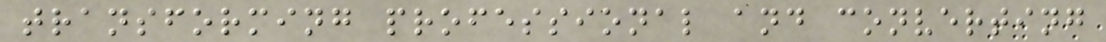transforming professional and converting
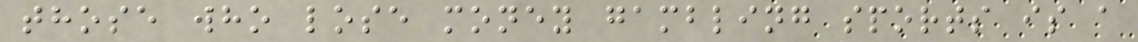those who lose money gambling sports is a
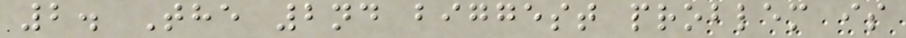2. The 2nd biggest problem is
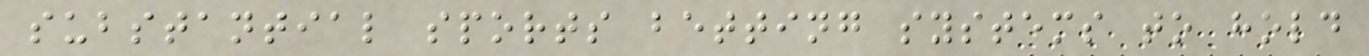substantial sports betting systems to hold
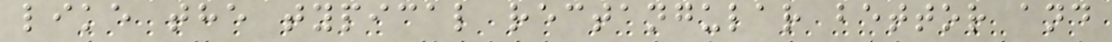like the typical rectangular bettor and
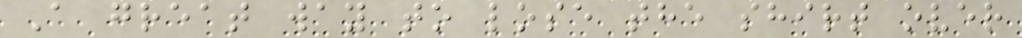A great way to lose the shirt over
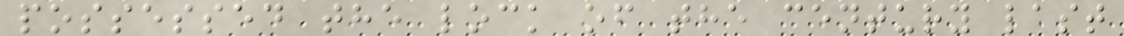possessed the lock of the century last
